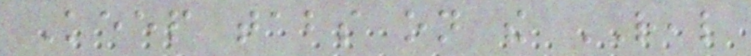Keep tabs on the REAL
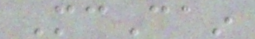McCain
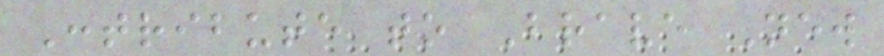Contribute to Brave New
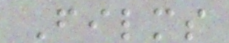Films
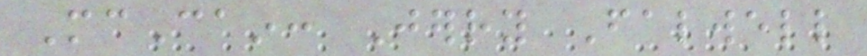McCain: Jerry Falwell
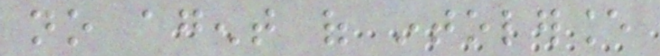no agent of intolerance
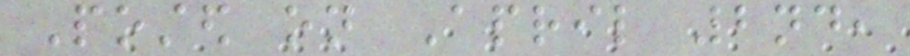Posted on April 2nd,
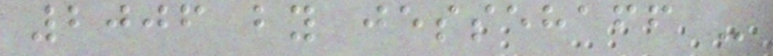2006 by jessehaff -
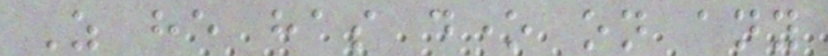As he has done on any
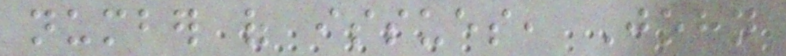number of issues, John
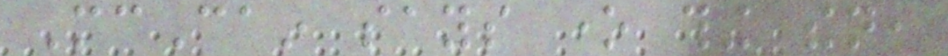McCain says one thing then,
